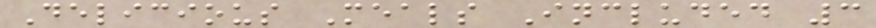Delicious Meals Included 3
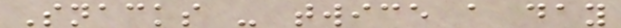Snacks - twice a day
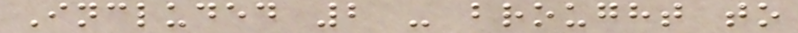Included 2 - brought to
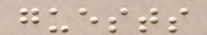guests
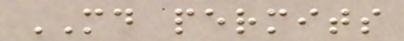MD permits
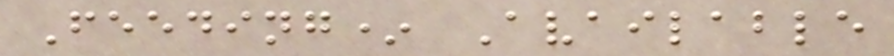Feeding* Available
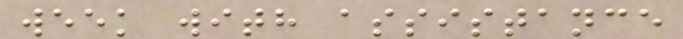week with assistance
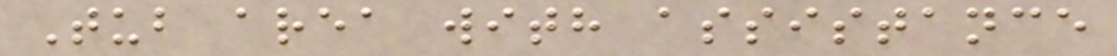Tub area with assistance
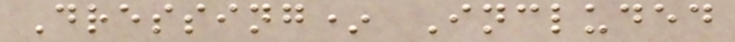Dressing* Included
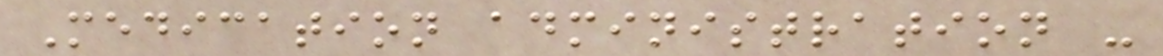Medication administration -
